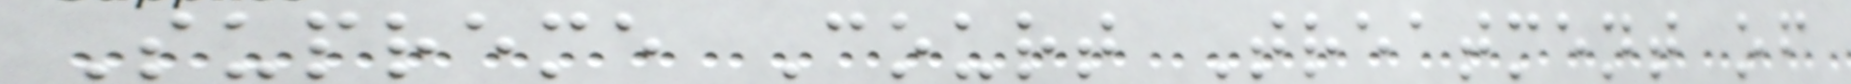Supreme Court Treatment of
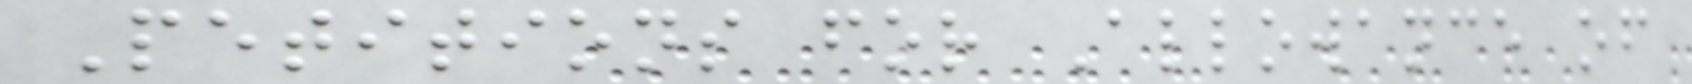Petitions for Allowance of
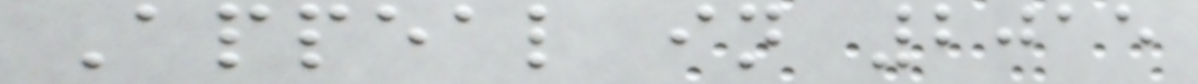Appeal in 2015
